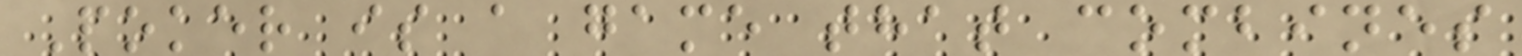Poker is a game that combines
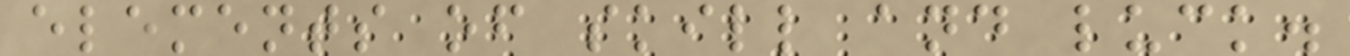elements of skill and luck.
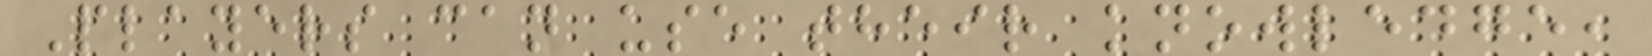Players can use their knowledge,
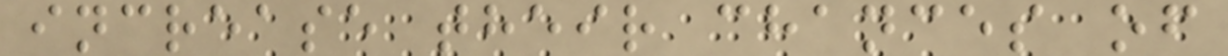increase their chances of
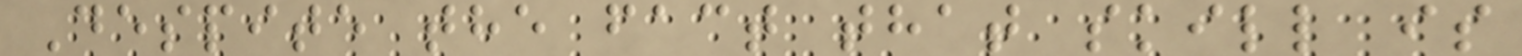Despite the fact that skill is
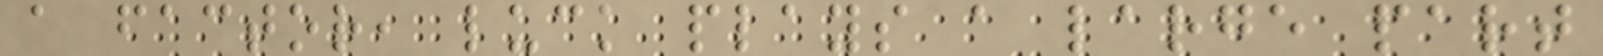a factor, luck plays a large part
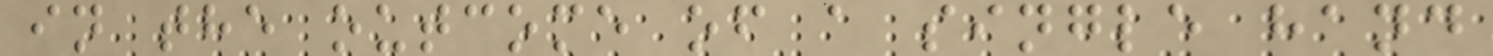in the outcome of a single hand
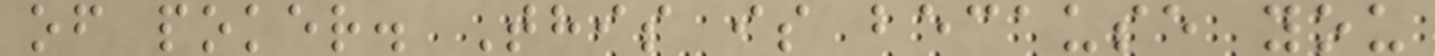of poker. This is because you
